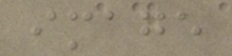image
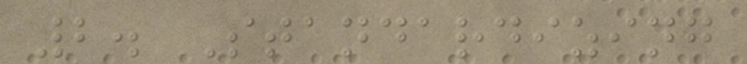2. Standardizing
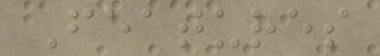Features
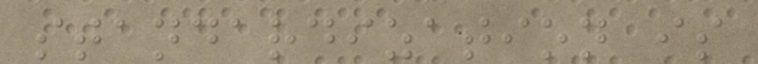standardization is
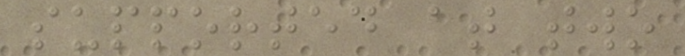supported at two
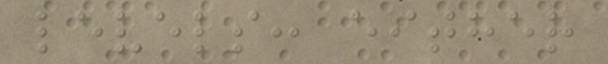levels: either
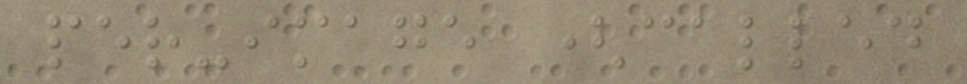per-image (called
